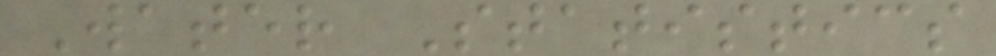Water Statistics
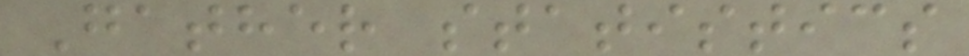Gather statistics
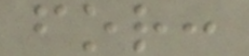for:
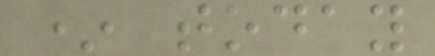* today
